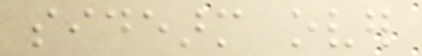sidearm over
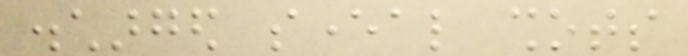discharged several shots
